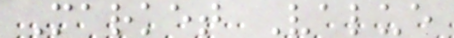Market Value
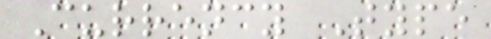Currency Type
